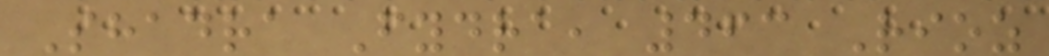Shadra Fydra, 463 Rioz
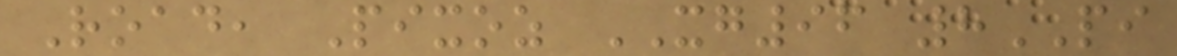Road, Pixoz XG96 8PI
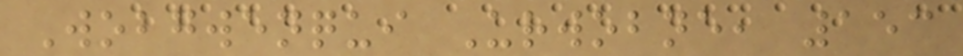Wobgwenqui Urwobne, 153
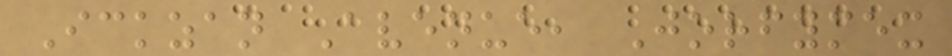Ickzan Avenue, Jorfymex
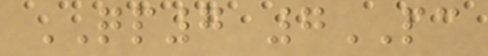QP7 7PC
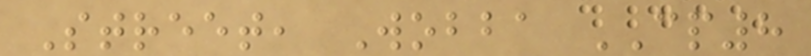Street, Wobba CP8
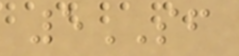5SF
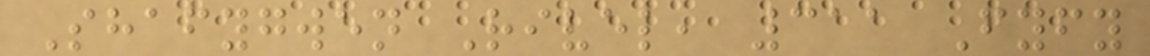Shafygwen Rivel, 311 Fyfy
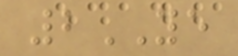2YE
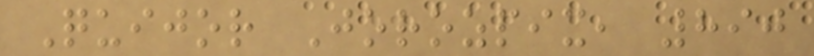Quijor Jorozpix, 890
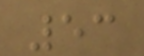53
